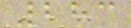283
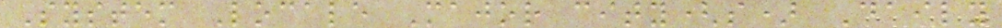System Locale Major city(s) Daily
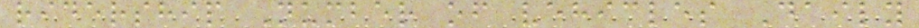ridership Number of vehicles Daily
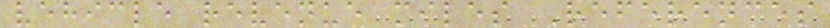vehicle revenue miles References
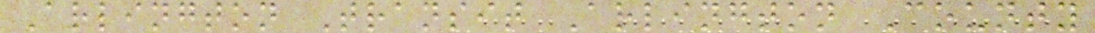Arlington Transit Arlington County
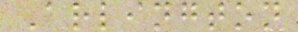Arlington
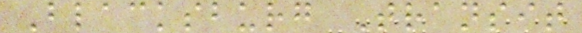Blacksburg Transit
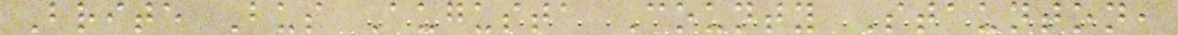Brite Bus Augusta County Staunton,
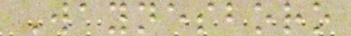Waynesboro
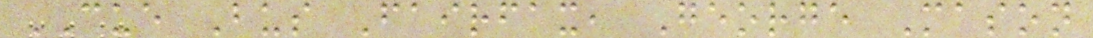CUE Bus Fairfax, George Mason
